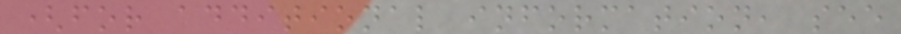(for additional information, see
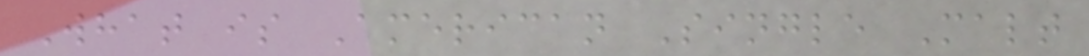What is American Single Malt
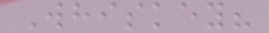Whiskey?
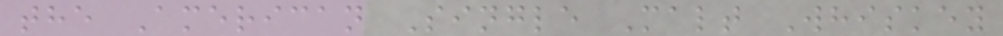the American Single Malt Whiskey
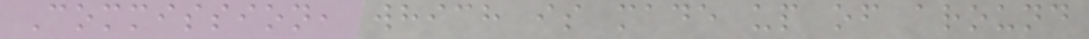Commission, which is made up of around
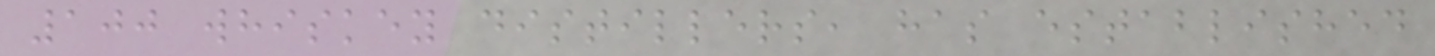100 whiskey distillers, has established
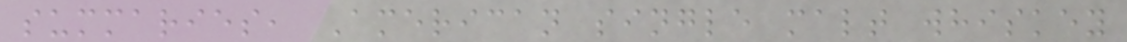summaries, American single malt whiskey
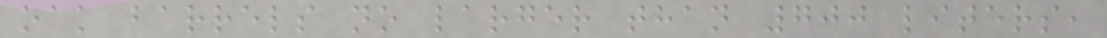oak barrels no larger than 700 liters,
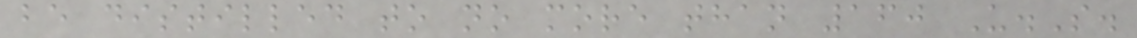be distilled to no more than 160 U.S.
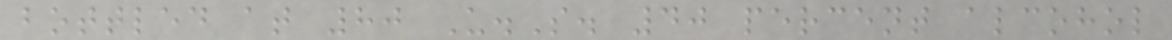bottled at 80 U.S. 40 percent alcohol
